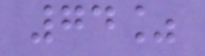74%
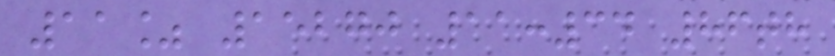11% 15270 11:34 86th
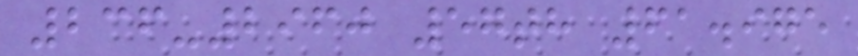236-2960 57th 61.975
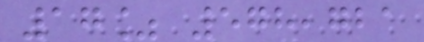17% 578,721
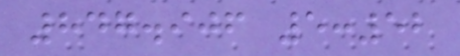847.906 5:52
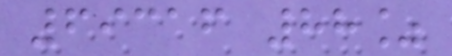69316 88%
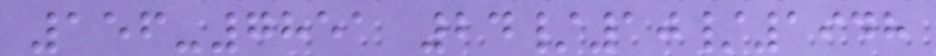156-7851 24/10/1948
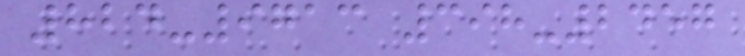824-9713 398-2457
